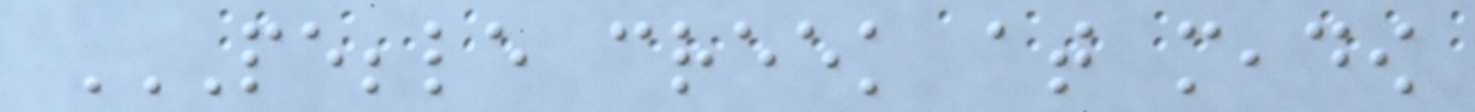PEBBLE CREEK AT MEADOW
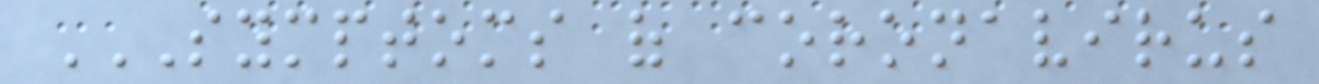SYMPTOMS OF CORONAVIRUS
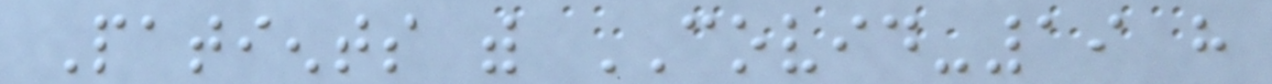Patients with COVID-19 have
